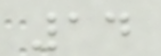14
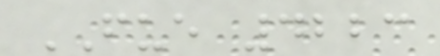FUE 4223
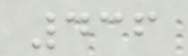436
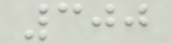300
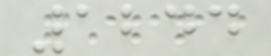1244
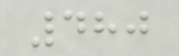480
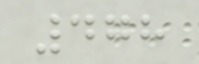478
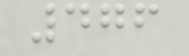476
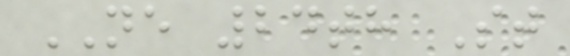NE 24th St
